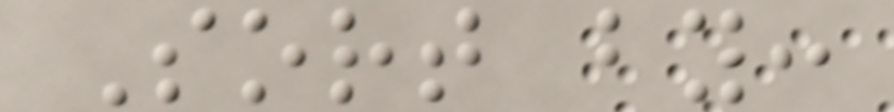Sort by:
